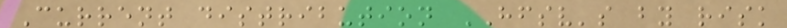Current distribution HFSV's by risk
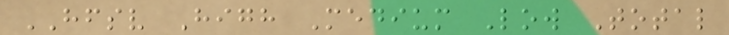HFSV High Medium Low Total
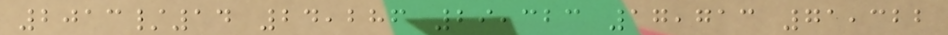2013/14 24,286 29,323 17,713 71,322
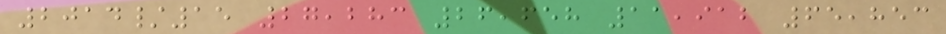2014/15 27,283 26,658 11,912 65,853
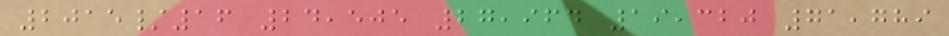2015/16 24,505 27,964 19,320 71,789
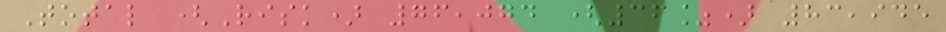Total (Risk) 76,074 (36%) 83,945
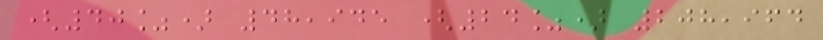(40%) 48,945 (24%) 208,964
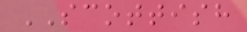SCOTTISH
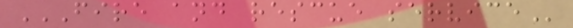FIRE AND RESCUE SERVICE
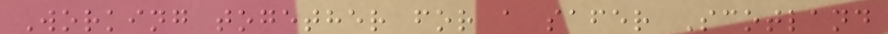Working together for a safer Scotland
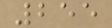255
